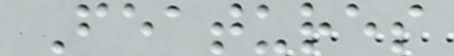Features
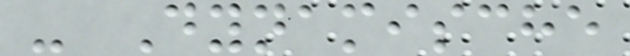- Dynamische
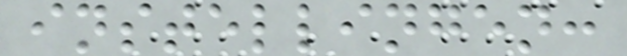instellingen:
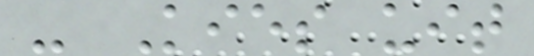- Kies uit
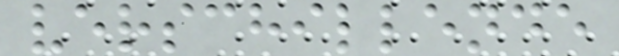verschillende
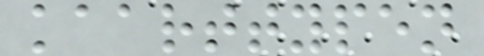kaarttypen
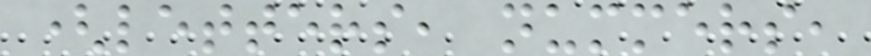(letters, nummers,
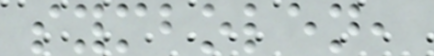symbolen,
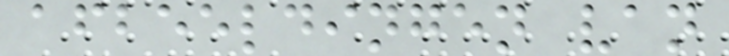afbeeldingen van
